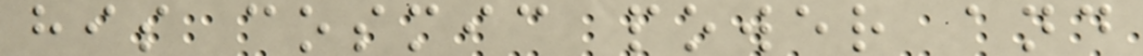his cosmic power and
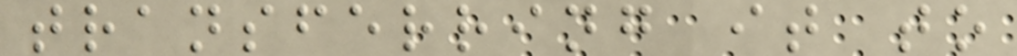transferring it to
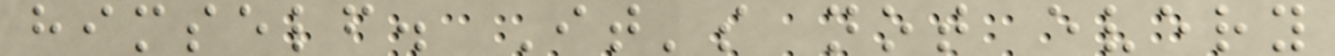himself. It's not every
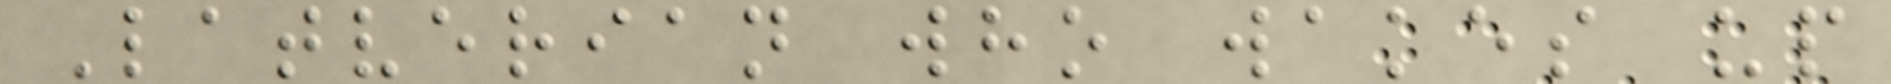Latverian who wakes up
